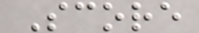Score
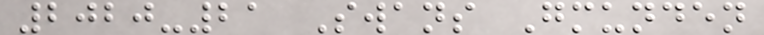2020-21 Swans Gmunden
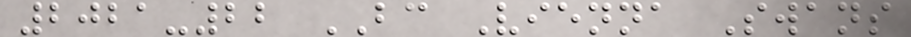2021-22 BC Vienna Swans
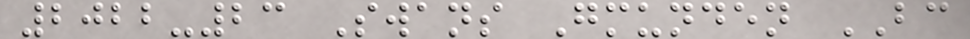2022-23 Swans Gmunden BC
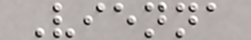Vienna
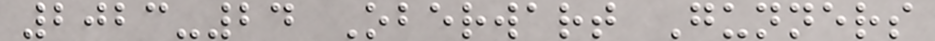2023-24 Oberwart Gunners
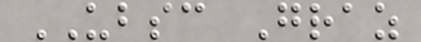UBSC Graz
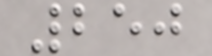250
